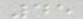45
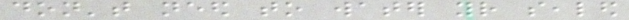don't need to water your sealed
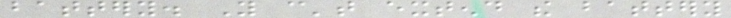battery. You can't extend the battery
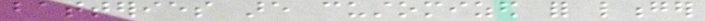batteries are customized for longer
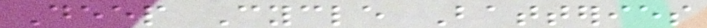Deep Cycle Batteries
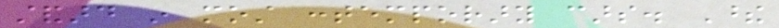standard in most contemporary cars. These
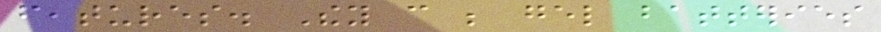features. They can be gel batteries
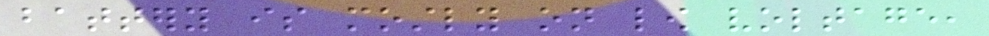battery is mostly on low voltage,
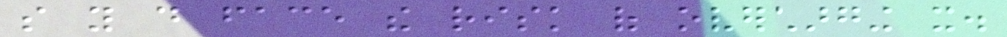so you do face the risk of overcharging it.
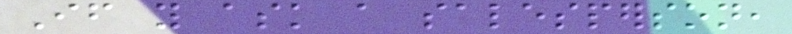If you ask a salesperson,
